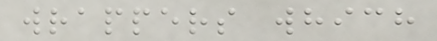wrappers which
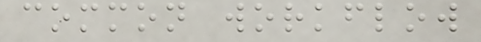common workflow
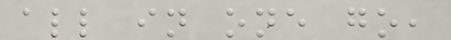all in one go,
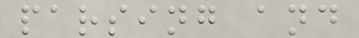parsing and
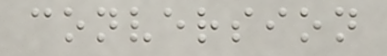conversion
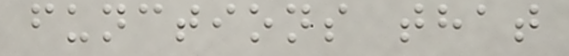functions that
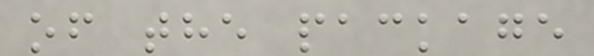of the package
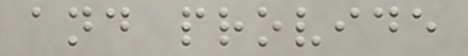and provide
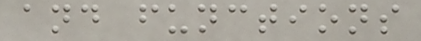and functions
